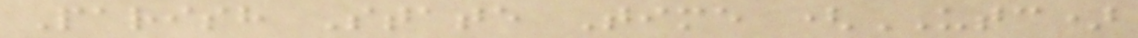Parish State Time (UTC)
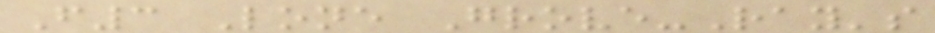F3 Lone Grove-Ray's
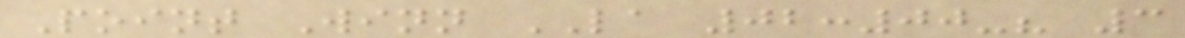Point Winn LA 02:00-? 3
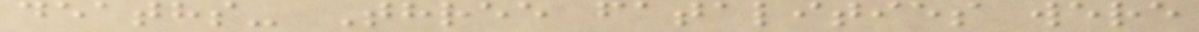deaths- Three fatalities were
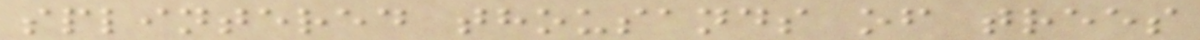splintered thousands of trees
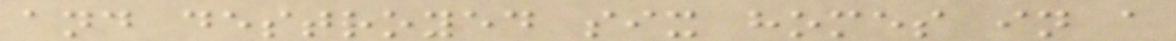and destroyed six homes in a
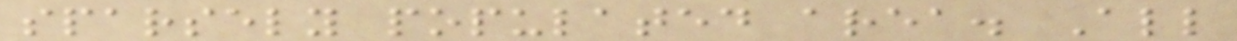sparsely populated area. All
